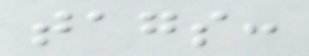tags:
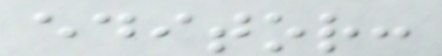editor:
